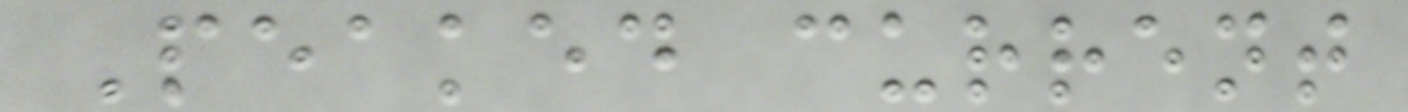Peaked current
